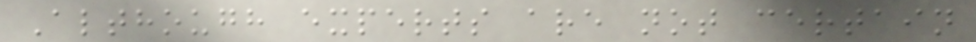Although experts are not certain
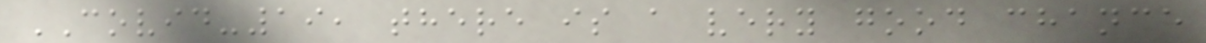COVID-19, there is a very good chance
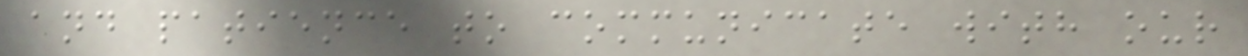and patience to communicate with our
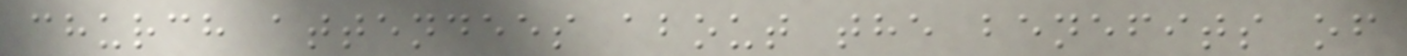church attendees about the benefits of
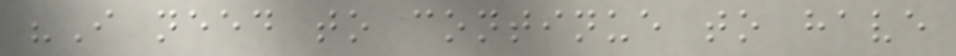"I need to continue to have
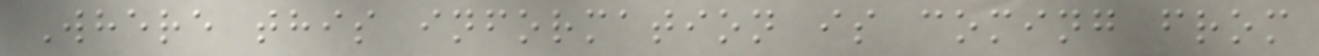Where this information is coming from
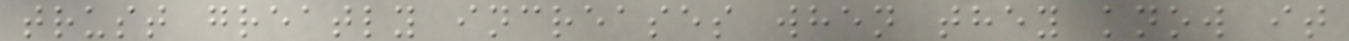trust greatly increases when they know it
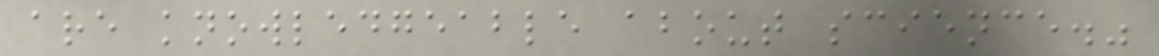are knowledgeable about science."
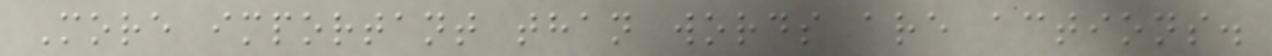More important than words are actions.
